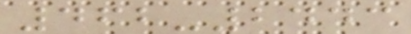462-2443
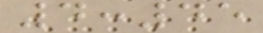4:45
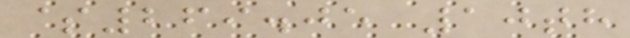$269.05 10th
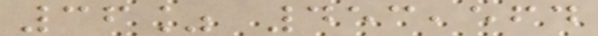36% 453,564
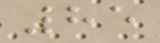85
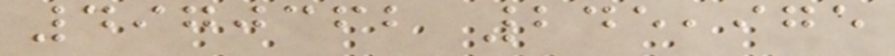4970362 245,975
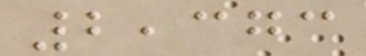2,373
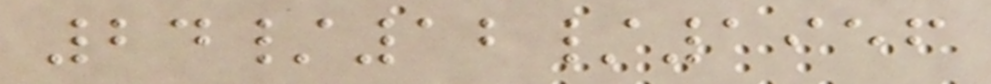24/12/1956
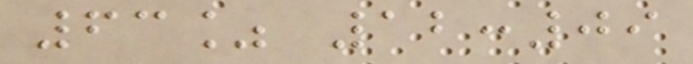63% 12:09
